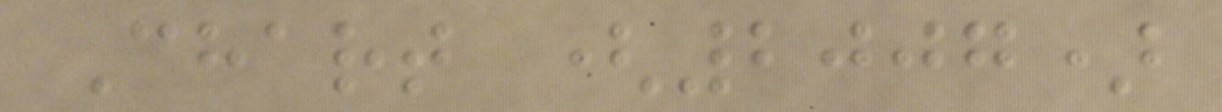Chart (2007)
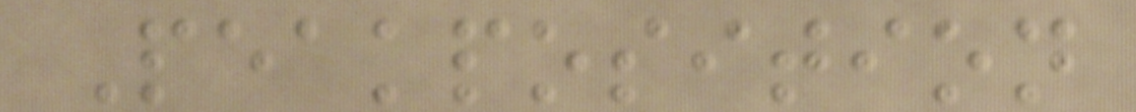Peakposition
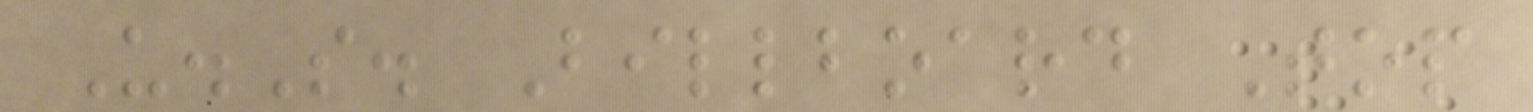U.S. Billboard Top
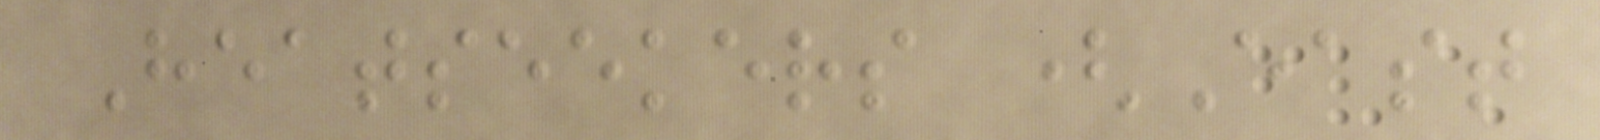Heatseekers (East
